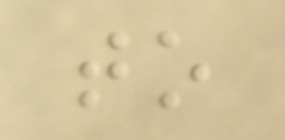to
